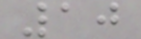10
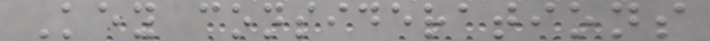Key considerations
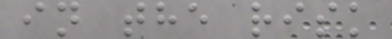in the risk
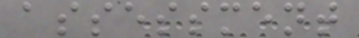assessment
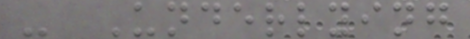- Underlying
